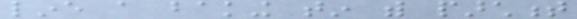line a baking tin with parchment
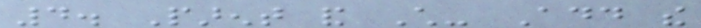4. Parent and Child- Add the
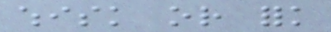whisk or fork
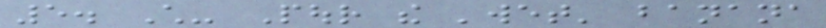5. Child- Pour the 'wet' banana
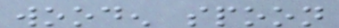wooden spoon
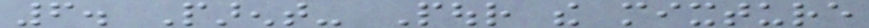6. Parent- Pour the mixture
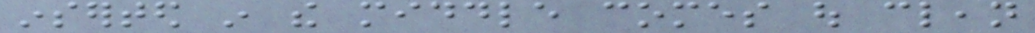inserted in the middle comes out clean
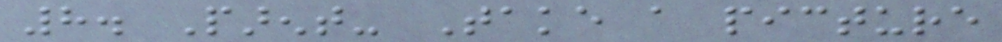8. Parent- Take a picture
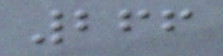266
